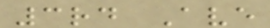3rd Ave
